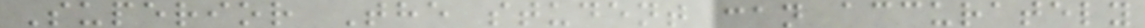Superior The student can accurately
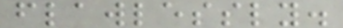flawlessly.
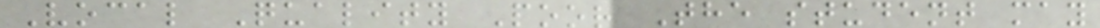Vocal Quality Poor The student may
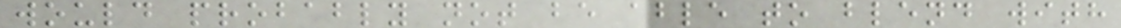would probably not be able to blend with
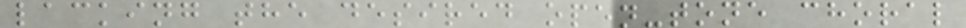lacking the desired open-tone choral
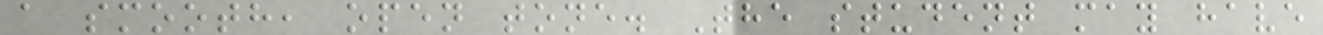a smooth, open tone. The student may have
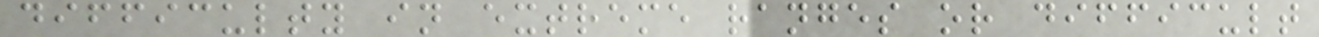difficulty in extreme ranges or difficult
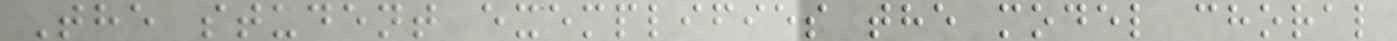The student exemplifies the model choral
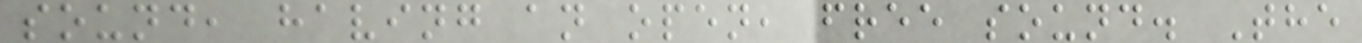sound, having an open, free sound. The
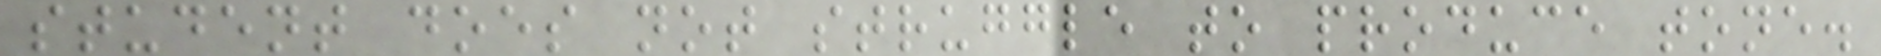student does not struggle to produce tone.
